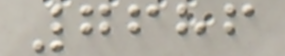7686
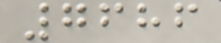7686
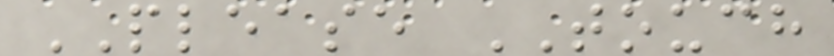PLEASE TOUCH
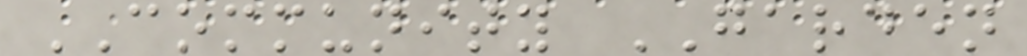COMMUNITY GARDEN
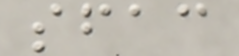sfac
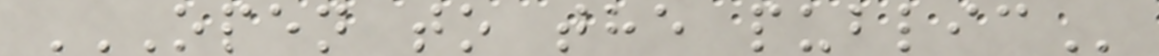OPEN TO THE PUBLIC
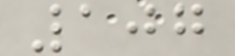107
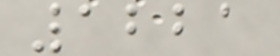1221
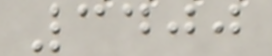3400
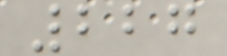227
